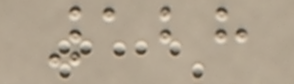128
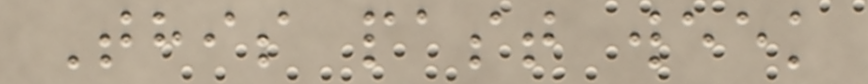This past week
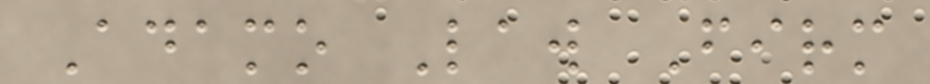Adamo Law Firm
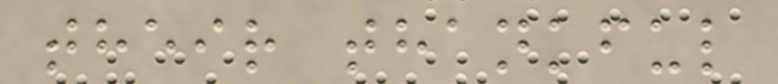their thankful
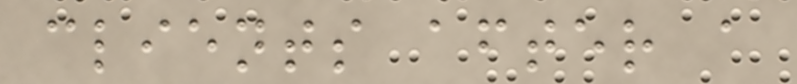clients after a
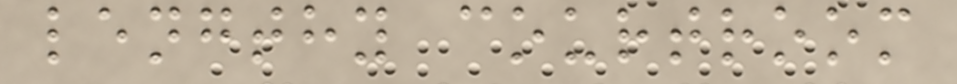lengthy courtroom
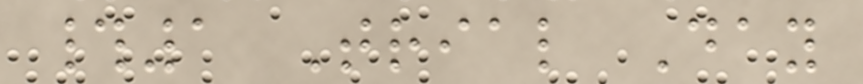#1 Trial Day
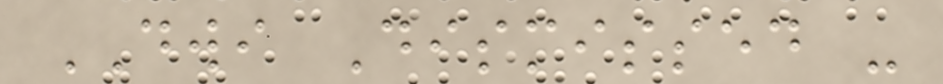DWI Dismissed -
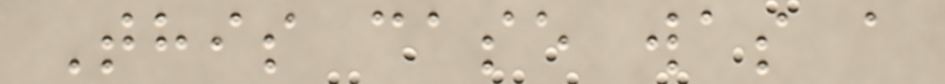This case was a
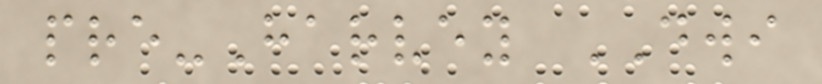pre-Harvey DWI
